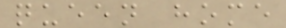queen home
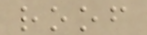roof
